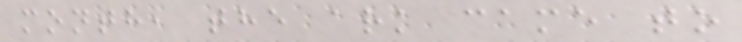month, the ark came to
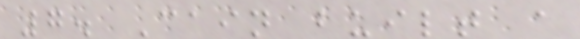7. Cain built a
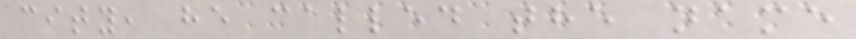city, he called the name
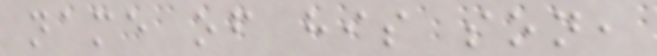name of his son,
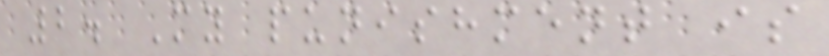2. My punishment is
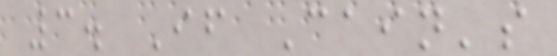3. If Cain's
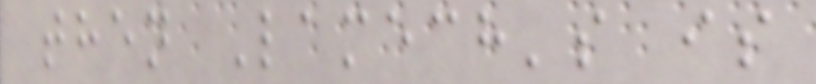then Lamech's is
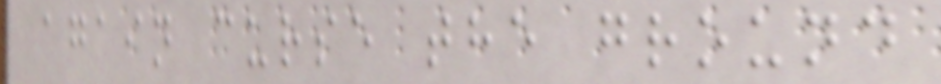again curse the ground
